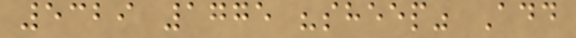5329 1775 "sheep" Add
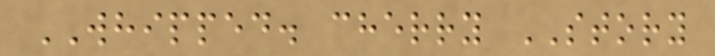WHIPPED. cherry STORY
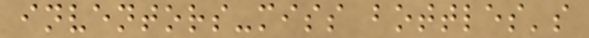inventors-miss bottles's
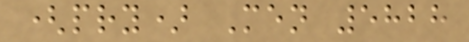(pry) Men 5828
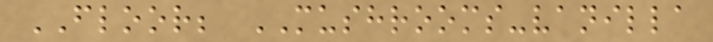FLOOR; MUSHROOMS-vanilla
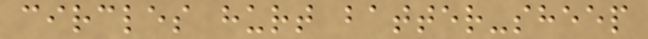circles hurt batter-sheep
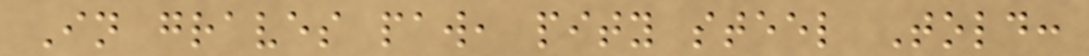In graves paw, pity steel Told:
